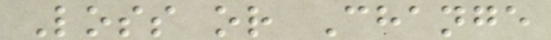Loss or Change
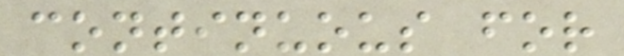continuous for
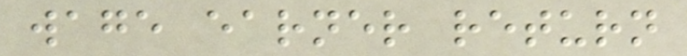wage earner return
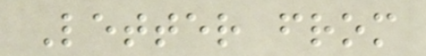Letter from
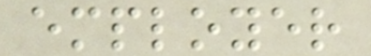employer
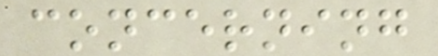concerning
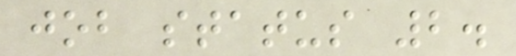job status 2.
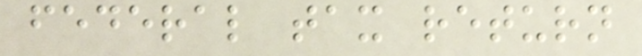federal tax return
